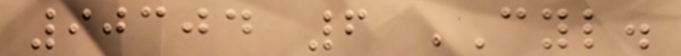90304 6 CYL.
